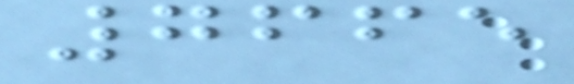7665
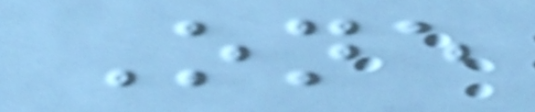One
